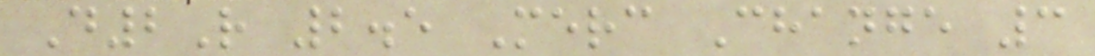D2R 2.5 Merc Change 3
